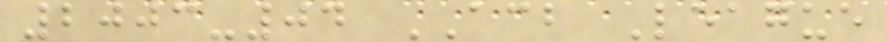2003-04 ACB League
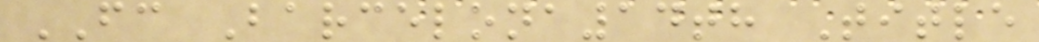FC Barcelona14th Title
